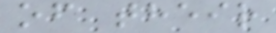of their
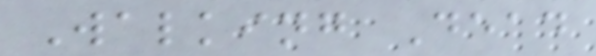Walking Dead
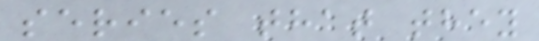series that they
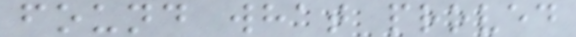found what proved
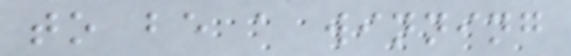to be a winning
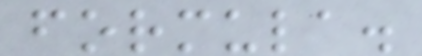formula.
